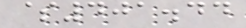$401.44
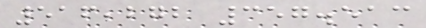516,272 357.513
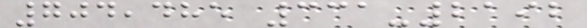704,485 331-2192
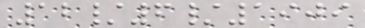12/6/1909
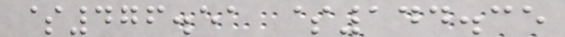$476.51 $144.35
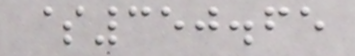$350.65
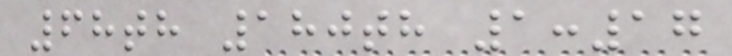68th 180th 1:17
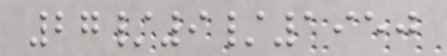27/9/1950
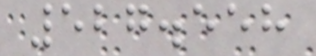527.558
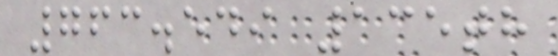763.549 135th
